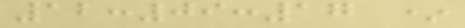12:09:17 *
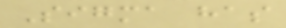Sigma has
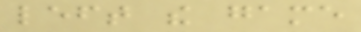left the game
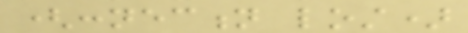(connection lost)
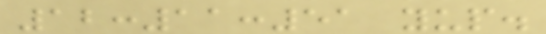12:11:51 yup.
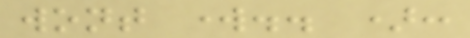wont work.. ):
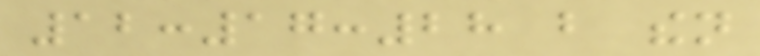12:17:28 but then
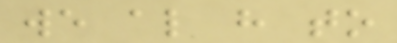we also have to
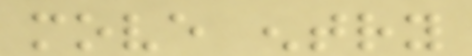move entry
